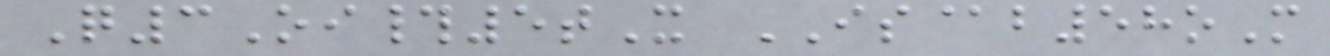Q3Oi#5tX IS@b58oM
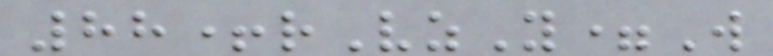88+rVzY=W
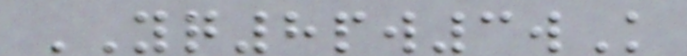YQ8pw3wK
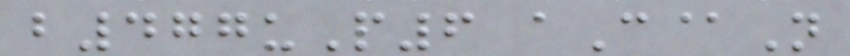b477uP6 aC@N
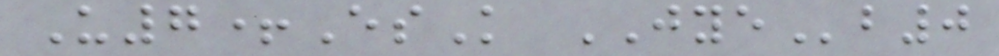U7+EsK JYEb0
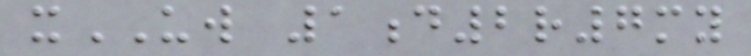xUW 1d2r7my
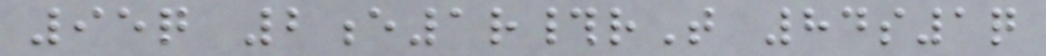95q 2e1r#rT 84s1q
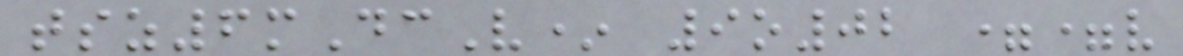tsz6mDcV* 9o02 ==v
